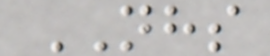NHS
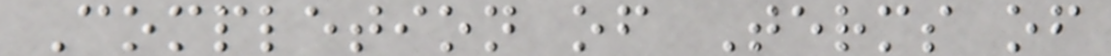Completion of Terms of
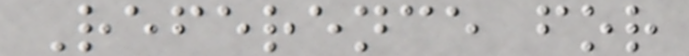Reference for
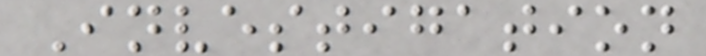Investigation
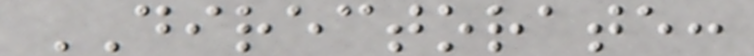DIRECTORATE:
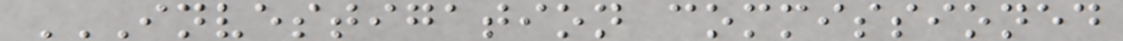INVESTIGATION COMMISSIONED
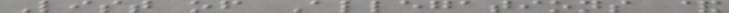List of Allegations &
